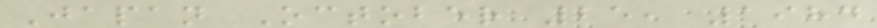Japan October 25, 1984
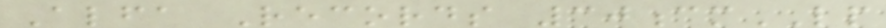Alfa Records 30cmLP
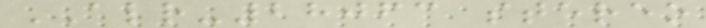ALR-28063 stereo
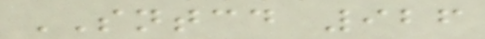SNTCD 926
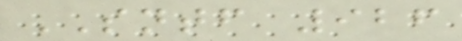SNTF 926
